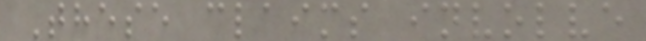These claims involve
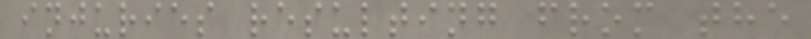injuries resulting from the
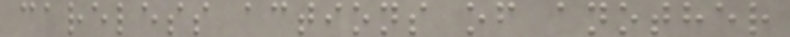careless actions of another
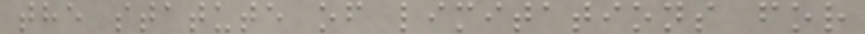the statute of limitations for
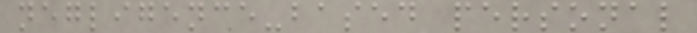negligence-based personal
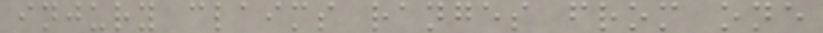injury claims ranges from one
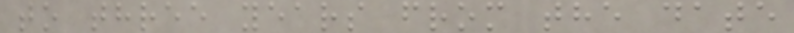to three years from the date
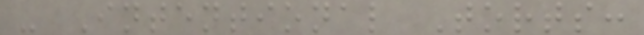- Intentional Torts:
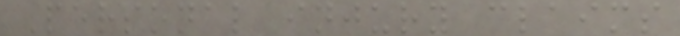Personal injury claims
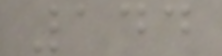144
